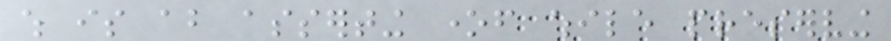which is about asserting oneself while preserving
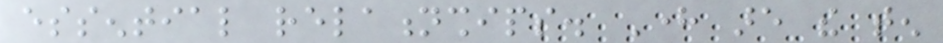essential relationships. Here are the ten
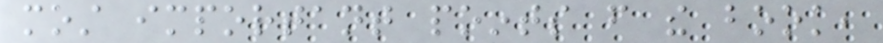most important points from the book,
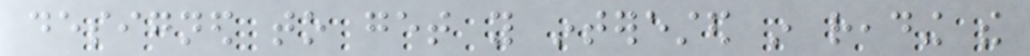designed to get you interested in reading the
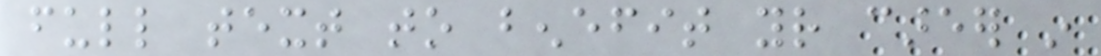full text to benefit your career in
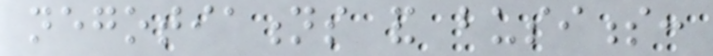negotiations and business:
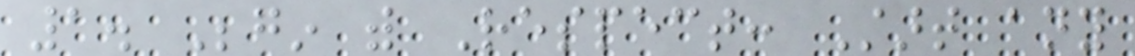1. Begin with Respect: Start any
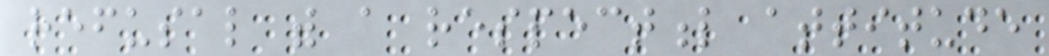refusal with a respectful attitude
